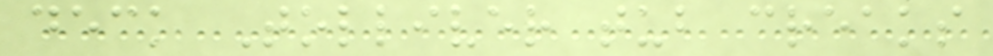deck Tolliver tub creaks
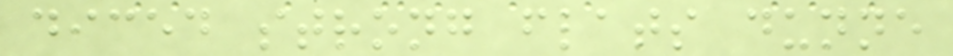diced strong flats dunne
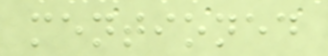mentioned
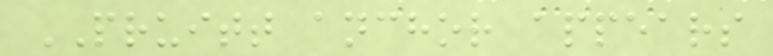PRUITT anchor appears
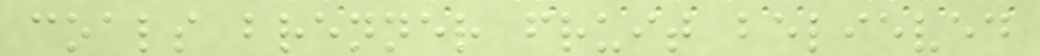coals brenner fruit believed
